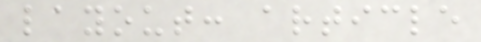layout: article
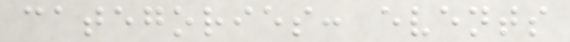categories: events
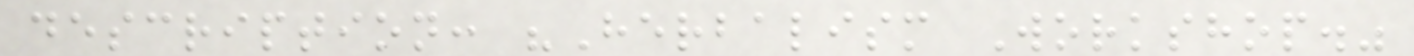description: "Herbalism Workshop."
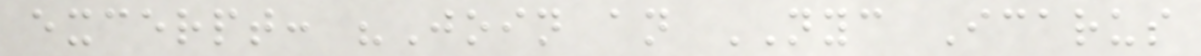excerpt: "Join an NYC Icarus
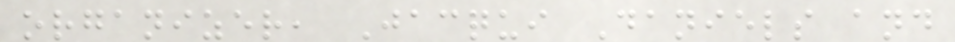organizer, Jacqui Daniels and
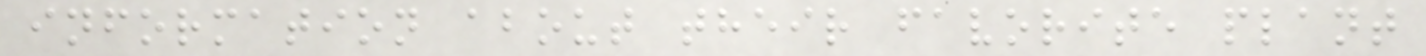information about their favorite plant
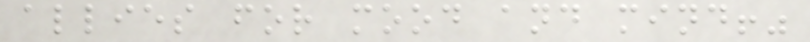allies for mood and mind!"
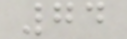74
